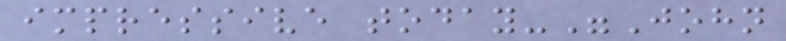impressive today-"John
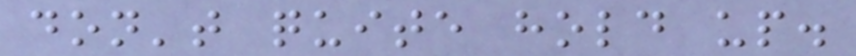don't quite hold up.
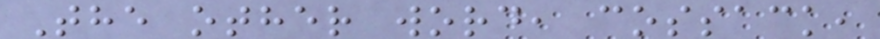The other word, cossack,
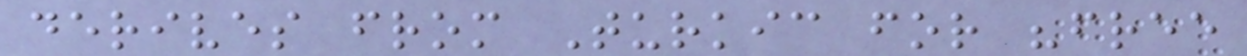derives from Turkic for "free
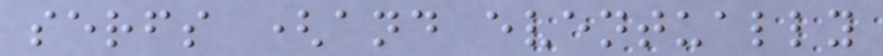serfs (and eventually
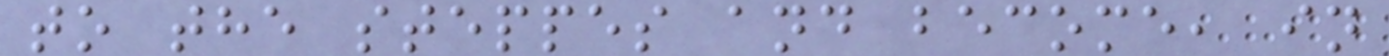to the steppes and become, in
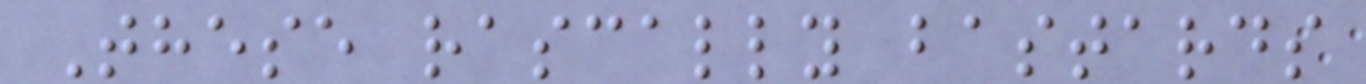These rascally bastards
